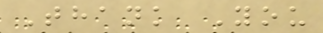Thank You
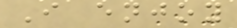I enjoy
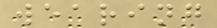wearing
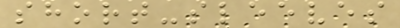short-sleeves
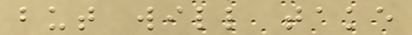but will take
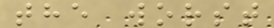the worst
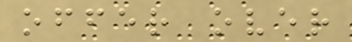offer over
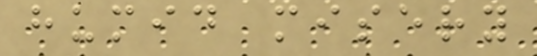humid misery
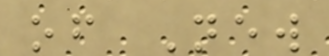of New
